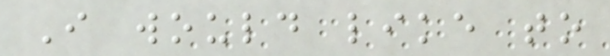I would like to
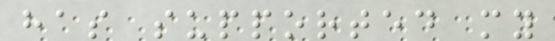has supported my
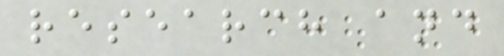research and
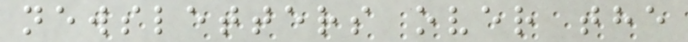newsletters over the
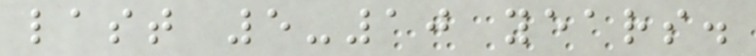last 5-10 years.
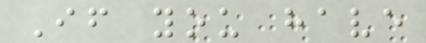If you have
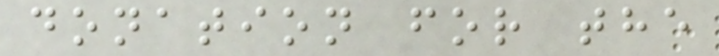donation for the
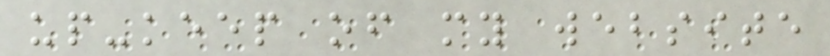up-keep of my website
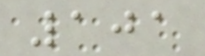101
